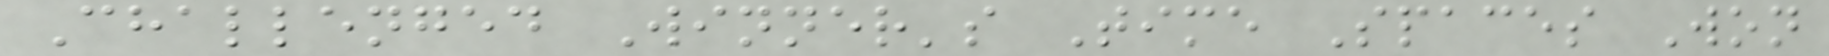Challenged Winner's Time Spaces Won
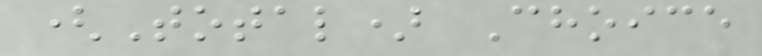(Total) Choice
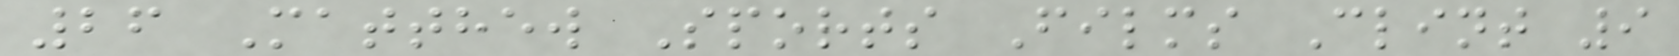26 Matthew Sports Films Clint 9
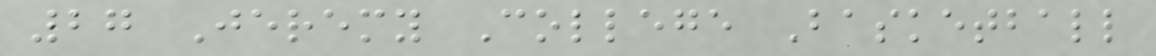27 Jeremy College Basketball
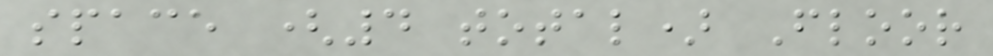space (4 total) Floor
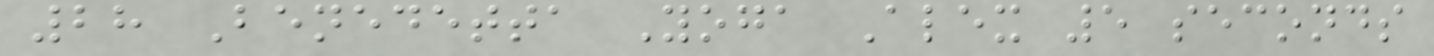28 Benedetta Yoga Alex 5 seconds
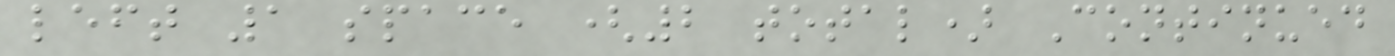left 1 space (2 total) Continued
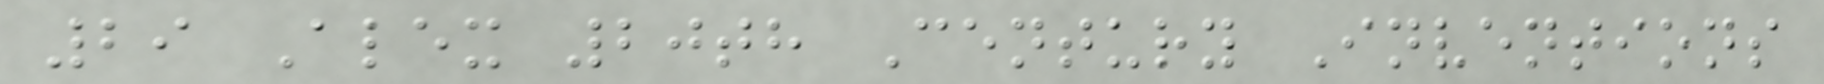29 Alex 20th Century Inventions
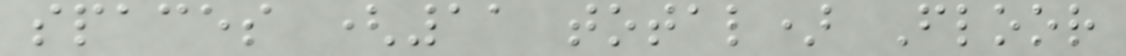spaces (11 total) Floor
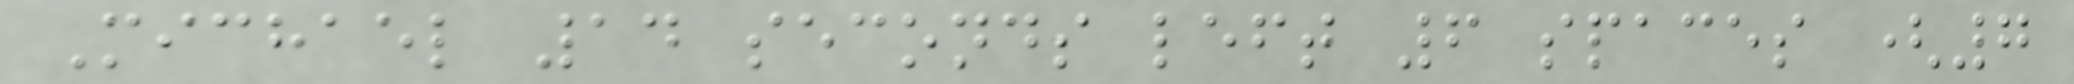Michael 14 seconds left 6 spaces (7
